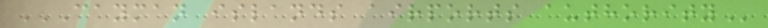CAYMAN ISLANDS AIRPORTS AUTHORITY
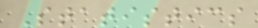Statistics
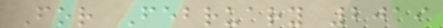For February 2019
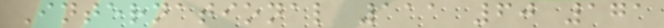International 111 60 171
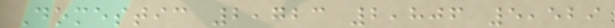Domestic 2,723 2,806 5,529
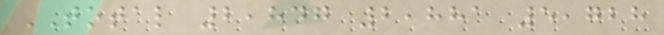TOTAL 2,847 2,881 5,728
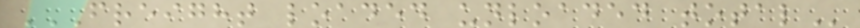FREIGHT LOADED UNLOADED TOTAL
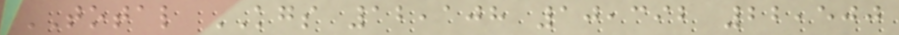TOTAL KGS 12,108 10,392 22,500
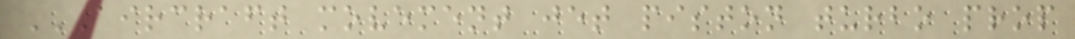AIRCRAFT MOVEMENT JET PISTON TURBO PROP
